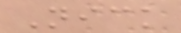Nick
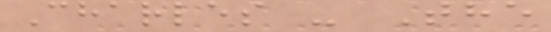Charles - The
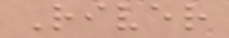River
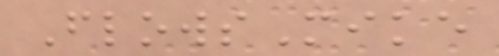FlowsMike
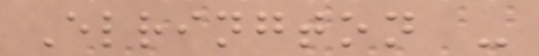Elrington -
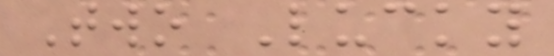Two Lucky
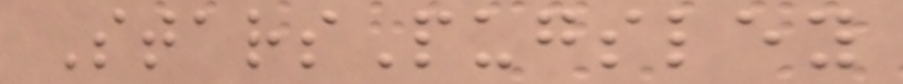StarsPugsley
